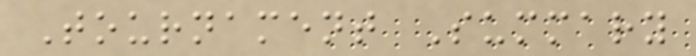Tournament Summary
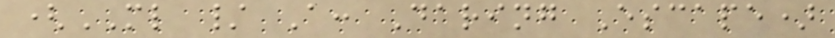(ML / A: Daring Escape)
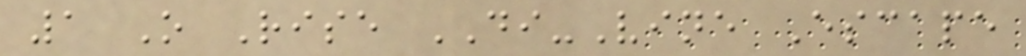1 O Rise DI-Vine Escape
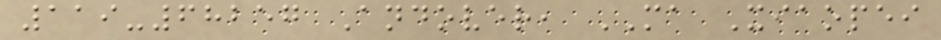119-68257 Andover, MA Xiaopei
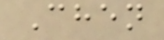Chen
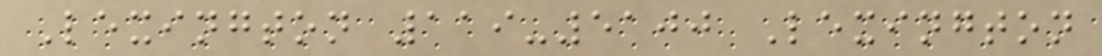Lexington 119-5100 Lexington
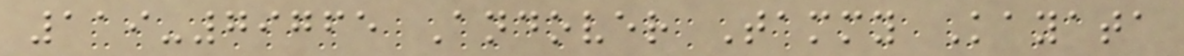119-79765 Andover Tammy Kayata
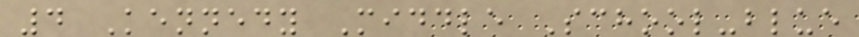4 Kennedy Middle School-blue
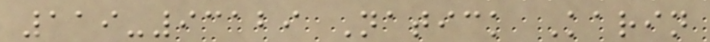119-93129 Natick Karin
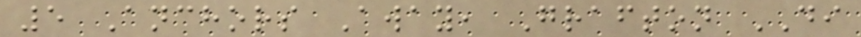5 Anchors Away, Grafton DI
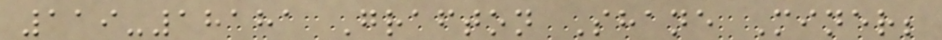119-18181 Grafton Shane Miner;
